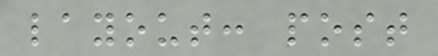layout: post
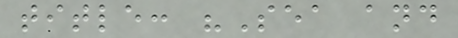title: "Sea and
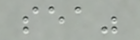sea"
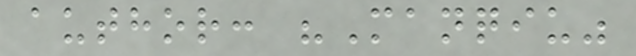author: "Manqiu"
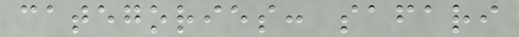categories: safari
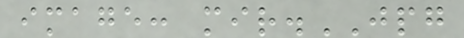image: mir.JPG
